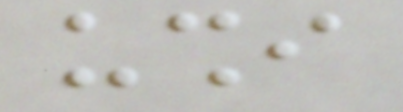ushi
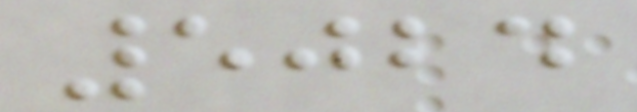5024
